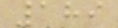189
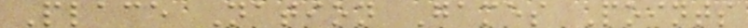Place Nation Games Points
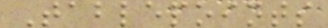Tablepoints
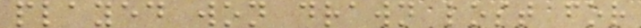played won drawn lost for
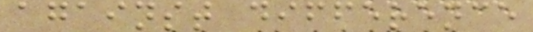against difference
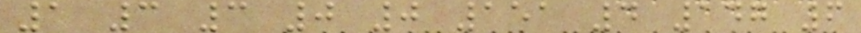1 3 3 0 0 151 4 147 6
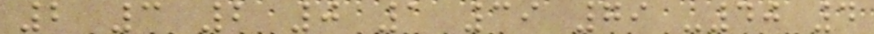2 3 2 0 1 39 79 -40 4
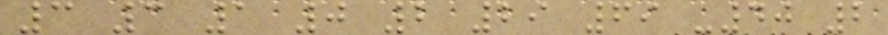3 3 1 0 2 29 69 -40 2
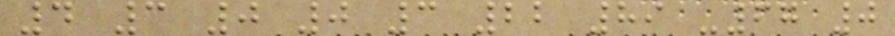4 3 0 0 3 22 89 -67 0
